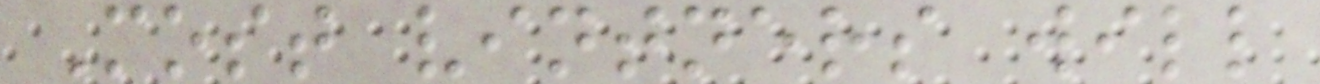Most vintners will
